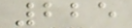225
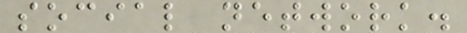social network.
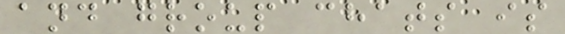and group chats is
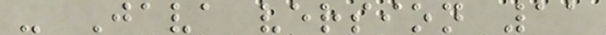- Java version 11
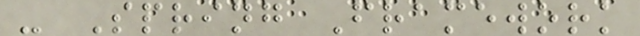- Spring Framework
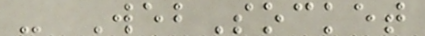- WebSocket
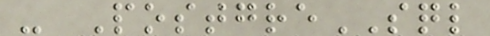- PostgreSQL
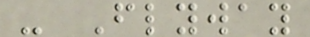- Flyway
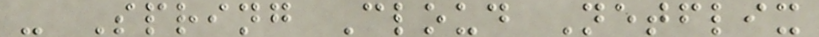- Spring Cloud Netflix
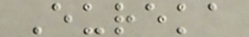Eureka
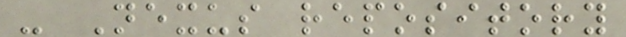- Nexus repository
